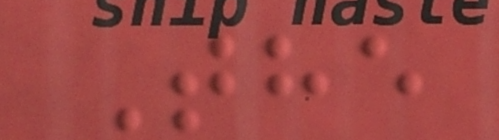The
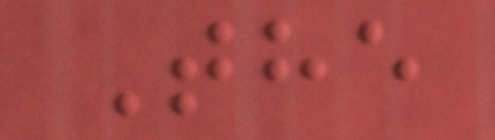The
